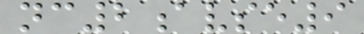nc2avse9
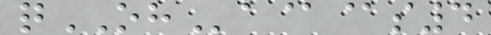qOHa@@s4
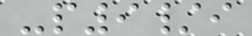-p9/i
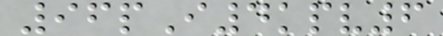96pI4kpv6
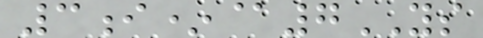3i*@7YS
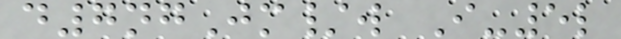d7ngJm/w I-5l
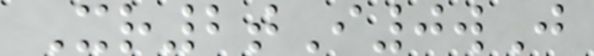Xr2tI0wJ
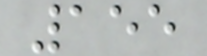155
